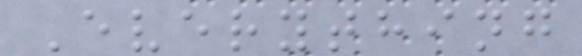Everything
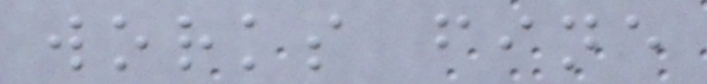works fine
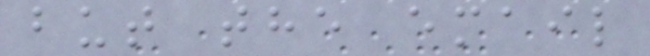but the email
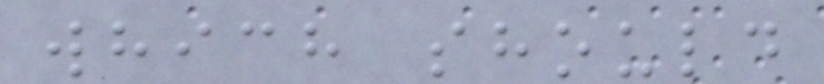which should
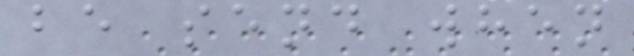be send when
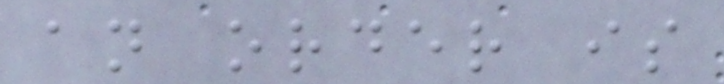an order is
